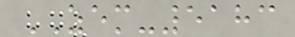ZEM-5183
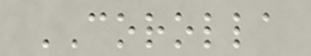COROLLA
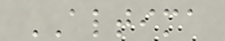ALTIMA
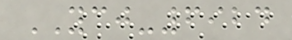YCJ-6924
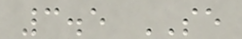3.5 SE
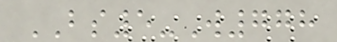BS5-W778
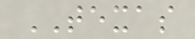TEXAS
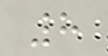8
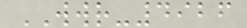WWR-4926
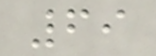69
